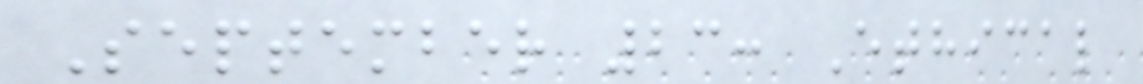September 23: Ethical
